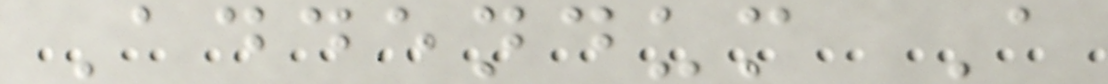Addendum A
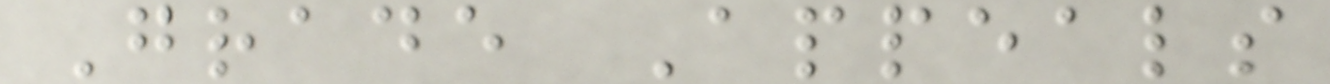Grade Appeals
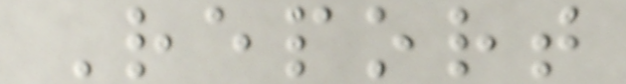Report
